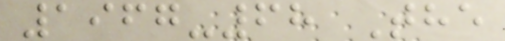1967-68 The
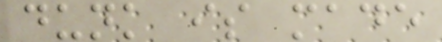dunk is made
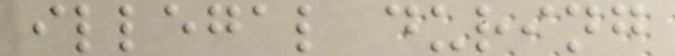illegal during
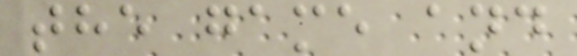the game and
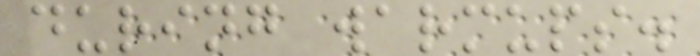during warmups.
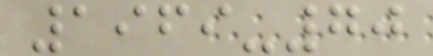1969-70
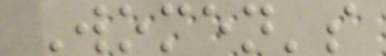Women's
